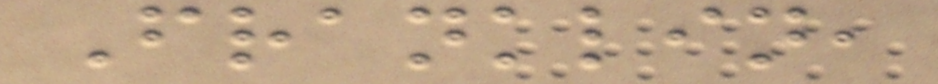Franklin,
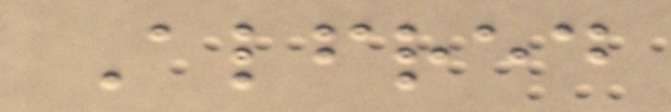Alfred
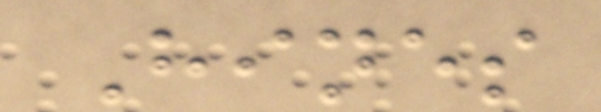Hines
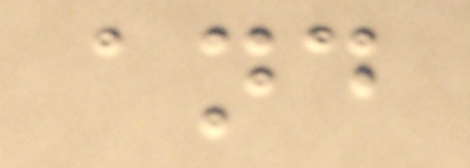and
